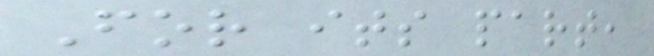For its part,
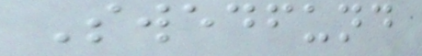Swedfund
